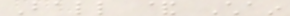Ball & Chain
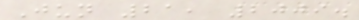Jun 21, 2009.
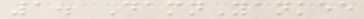1. DamnYankee
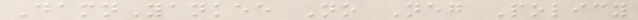DamnYankee No Neg Policy
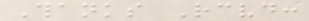Thanks Received:
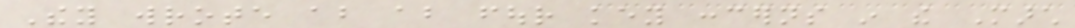They wrote about about four key concerns in the March
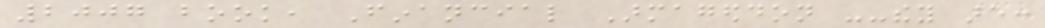2007 book, Financial Armageddon --they are:
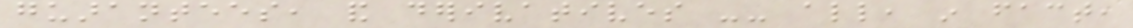guarantees, and derivatives -- all, in fact,
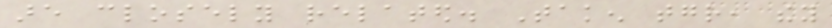are closely related. Taken together, they
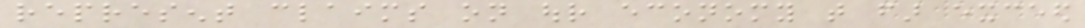represent claims on our economy that far exceed
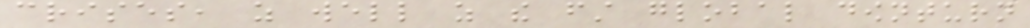crises, as well as the first global downturn
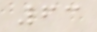63
